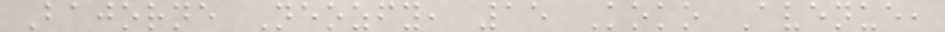Bajorne Neozfy, 15 Koko Avenue,
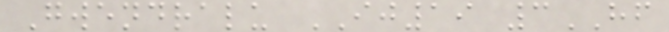Gwendralu IJ19 3HF
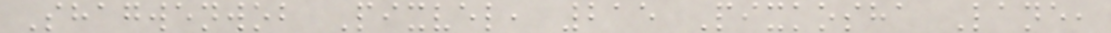Shagwenwob Pixvel, 215 Pixkosha Lane,
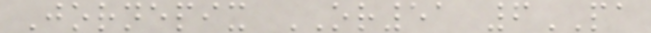Jornepix OR51 6PA
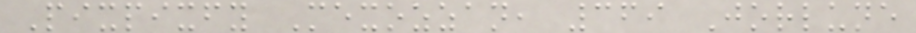Pixpixfy Mexozzan, 369 Jorlune
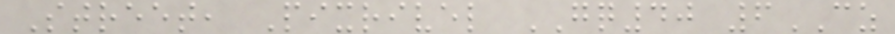Street, Pixrivel GQ40 6CZ
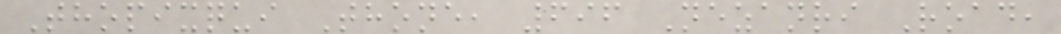Thopixqui Thone, 696 Nezanri Road,
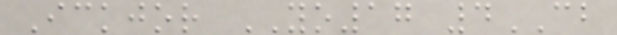Ickjor YO17 4CB
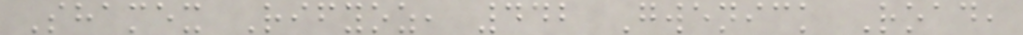Shamex Rifyoz, 442 Gwenick Road,
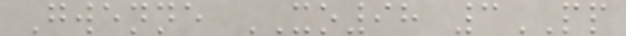Gwenne XO98 3PP
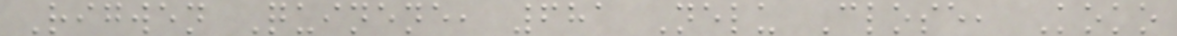Rigwen Quinene, 681 Nelu Close, Koko
